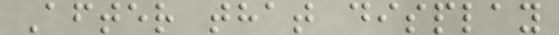After that display
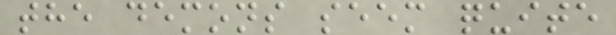the demons seem quite
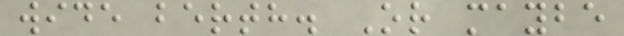wide berth. Or maybe
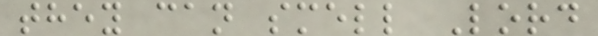they can smell Lord
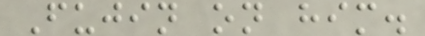Fujin on him.
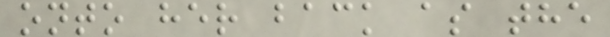onto her back as the
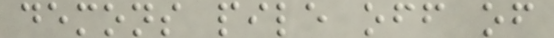demons pile off of
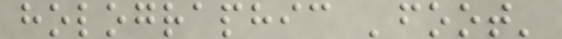holographic 'foot'
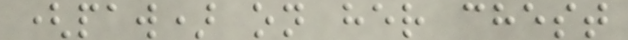(paw) on her chest
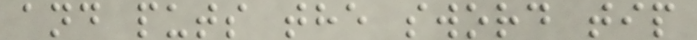and puts the sword tip
